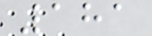181
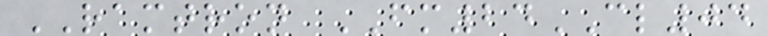RAMTRON FM24CL04
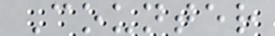Counter
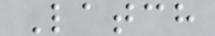Latch
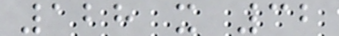128 x 32
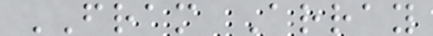FRAM Array
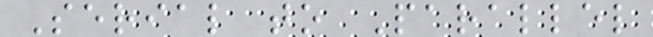Serial to Parallel
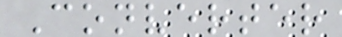Converter
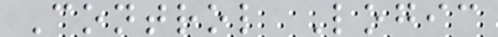Control Logic
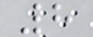8
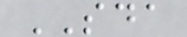SDA
